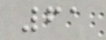61
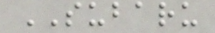SUBARU
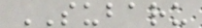SUBARU
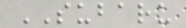SUBARU
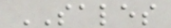SALES
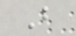B
